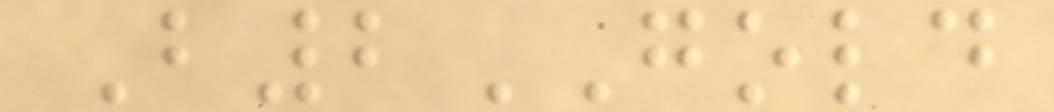B2GOLD
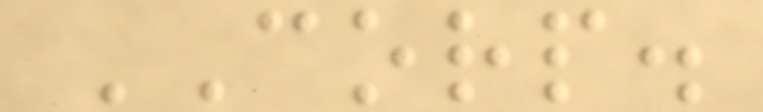CORP.
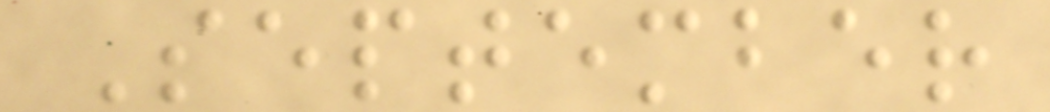September
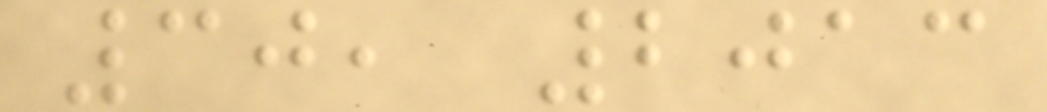30, 2013
